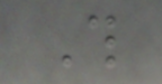This
